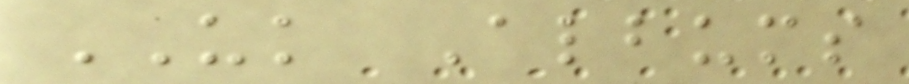UK Albums
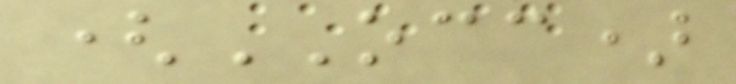(OCC)
